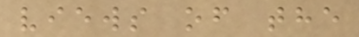views of the
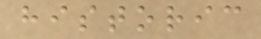historic
